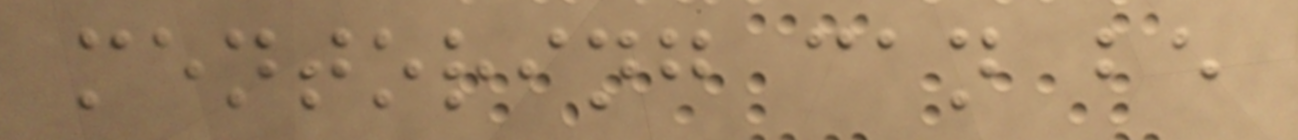mentoring can be
